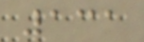131
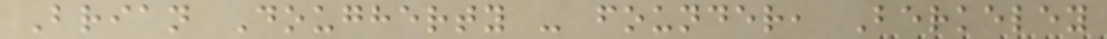Brian Dougherty - founder, Berkeley
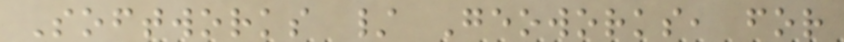Softworks / Geoworks, for
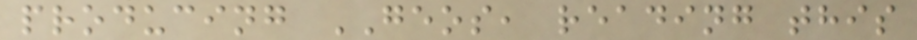producing GEOS, reading this
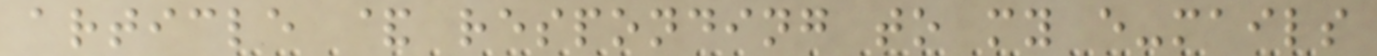article & responding to my e-mails
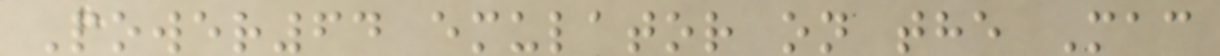Power64 emulator on the Mac
